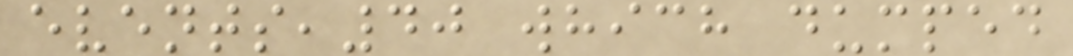events,40 which dumped
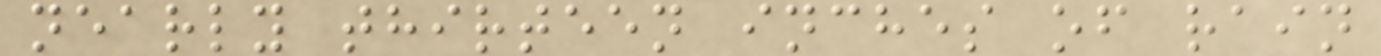nearly thirteen inches of rain
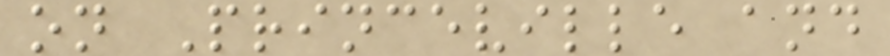on Princeville and
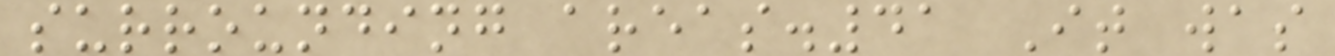surrounding areas.41 It was
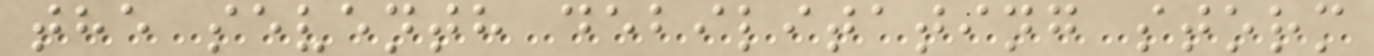the seventh debilitating storm
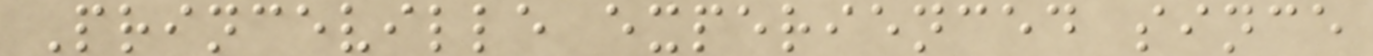Princeville experienced since
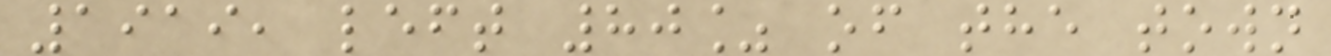1919, left 80% of the town
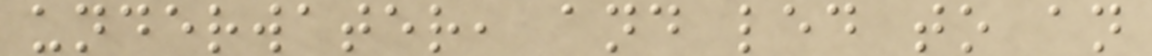underwater, and led to an
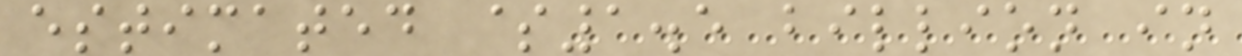estimated $1.5 billion in
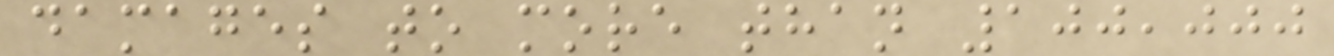damages to more than 100,000
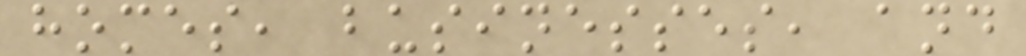homes, businesses, and
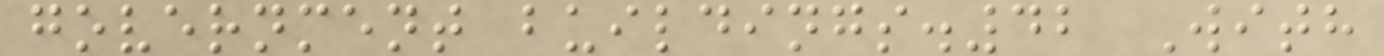government buildings.42 With
